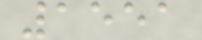1551
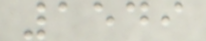1549
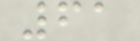61
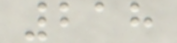218
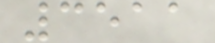3511
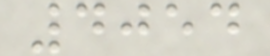4054
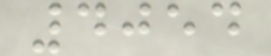4054
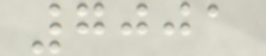7001
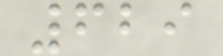629
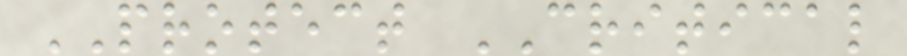PROTECT CRITICAL
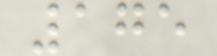175
